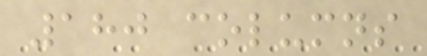180 columns
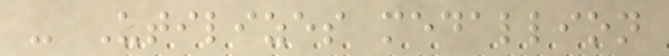- Utilizes medallion
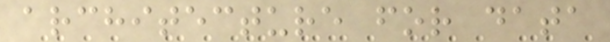architecture for data
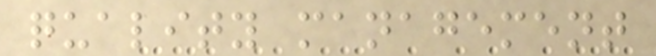quality management
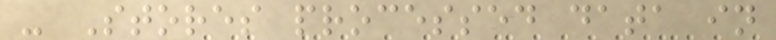- Stores processed data in
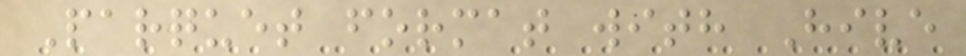Parquet format with Hive
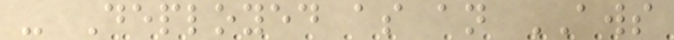- Deployed as an AWS
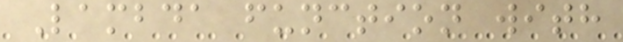Lambda function with
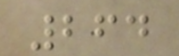264
